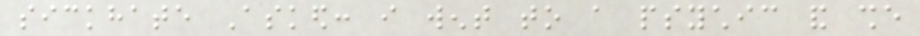sickhate Asked: i went to a psychic and she
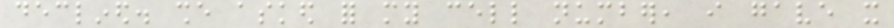declined. she asked for my cell number, i gave it
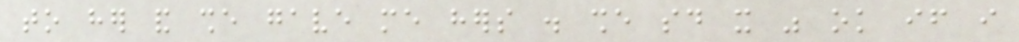to her and she gave me hers . she said it was ok if i
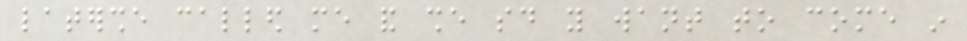latershe called me and she said you want to come in
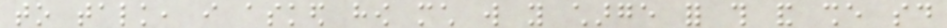to talk, i asked how much will you charge for this and she said
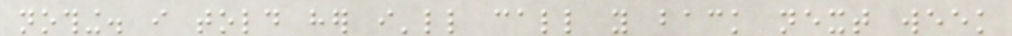nothing. i told her i'll call you back next week
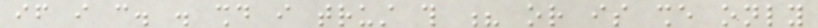if i can. . should i trust this ? or is she only
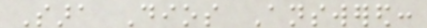Sara Dios Answered:
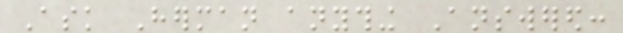Ask Herman anything Answered:
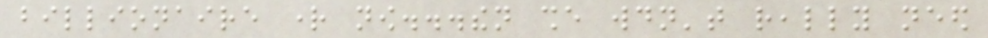billionaire right now...then she wouldn't really need
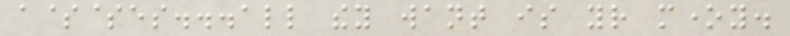a$$es...all they want is your money.
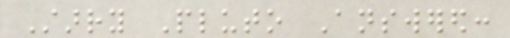Starry Pluto Answered:
